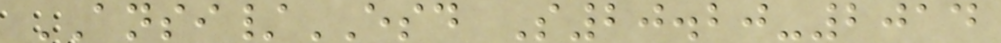ANSI/ESD S20.20-2014
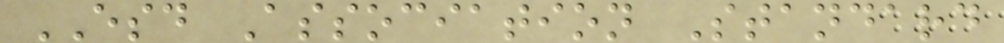ESD Association Standard
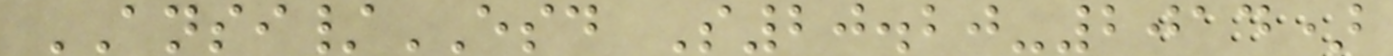ANSI/ESD S20.20-2014)
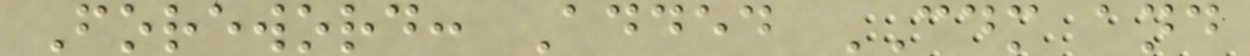Foreword: Added CDM and
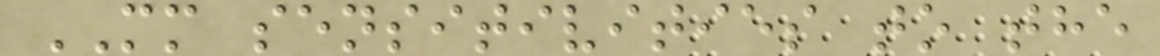MM sensitivities to the
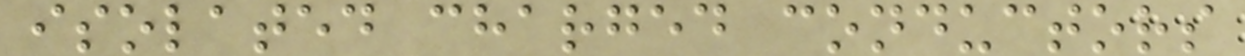isolated charged conductors
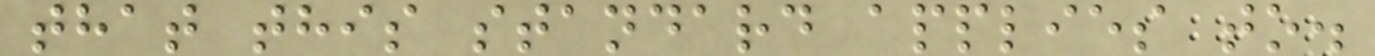that this standard applies to.
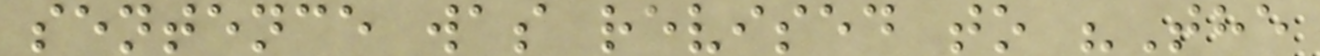sentence was revised to "The
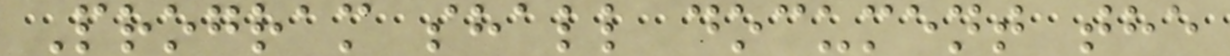Program shall document the
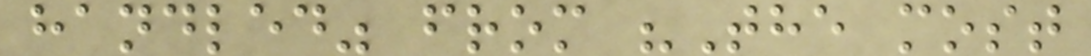handled" from "The most
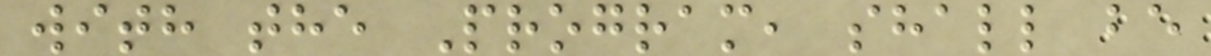with the Program, shall be
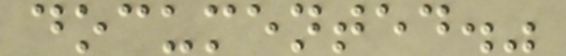documented."
